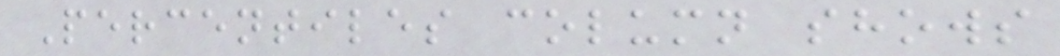Percentiles column shows
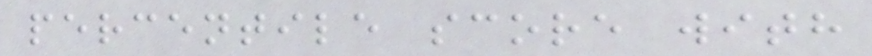percentile score with
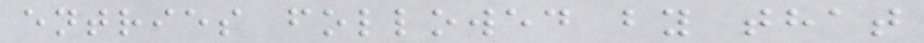entries followed by that
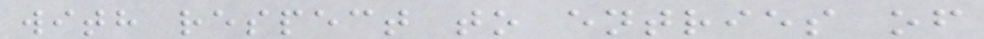with respect to entries of
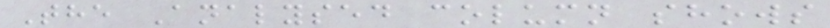The Analysed column shows
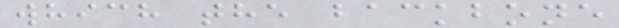which the backbone
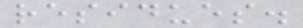residues.
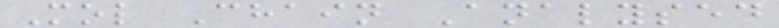Mol Chain Analysed
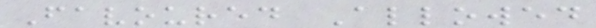Favoured Allowed
